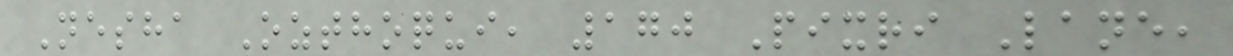Nesha Ozthoqui, 170 Pixri Lane,
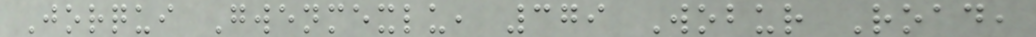Jorqui Gwenmexlu, 379 Wobur Road,
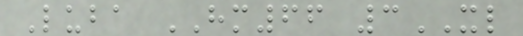Luba HM66 3XL
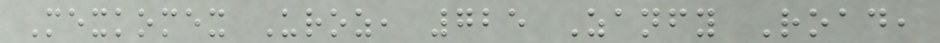Mexkomex Uroz, 725 Zanfy Road,
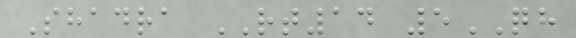Shadra RT14 5QH
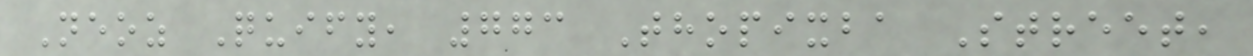Neoz Quify, 773 Thopixba Street,
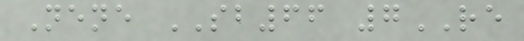Nene SB66 7RE
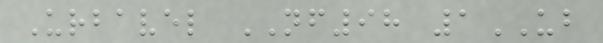Urbavel NF98 1UB
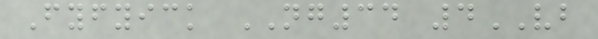Fyfyick NG34 4VB
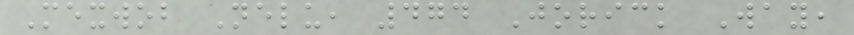Mexwob Nelu, 474 Jorick Way,
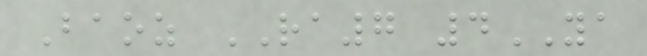Baoz RA7 4YA
